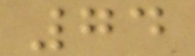74
